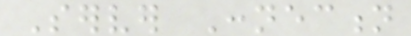Server Connection
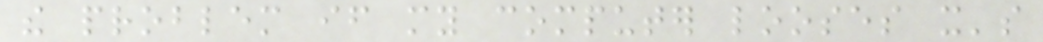the problem if my computer looses it's
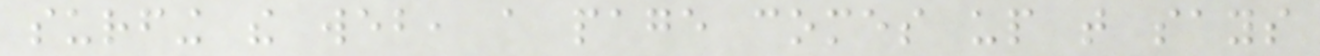surfing the web, a page comes up that says
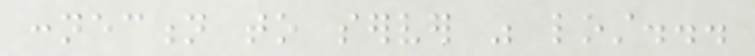connection to server was lost...
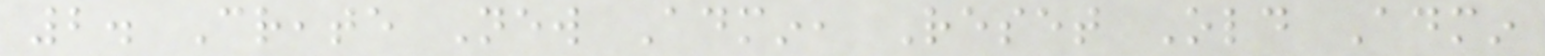2. Create New Admin, Reset Old Admin
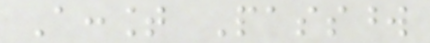Account Password
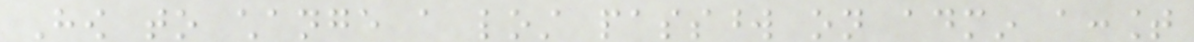How to change a lost password on admin account
